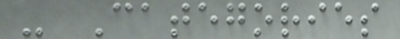- Categories
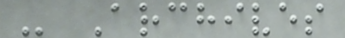- Archives
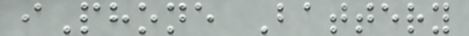iPhone Battery
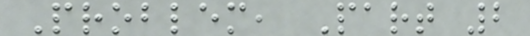Problem, Part 2
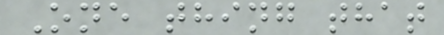One thing that
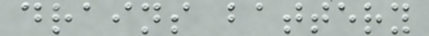drains battery
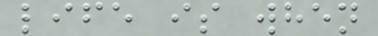life is when
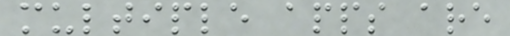multiple apps are
